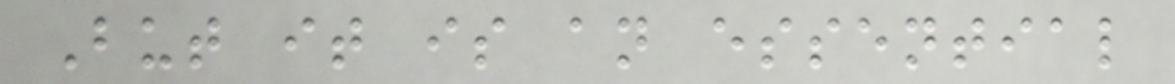But it is an essential
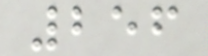256
